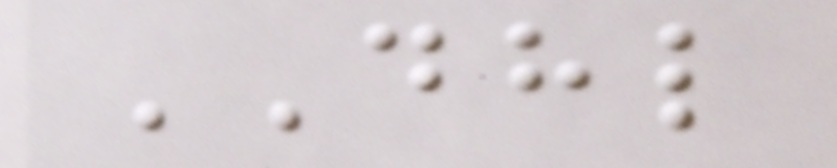DHL
